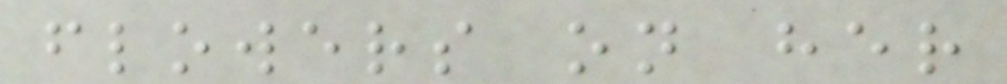flowers on her
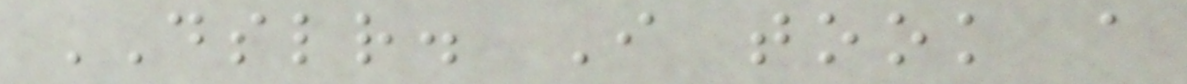DSLR. I took a
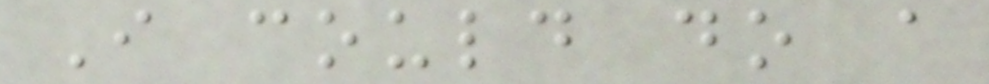I could do a
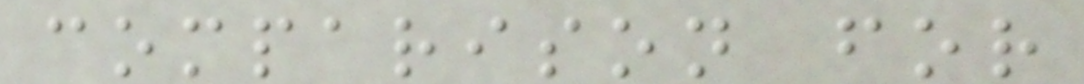comparison for
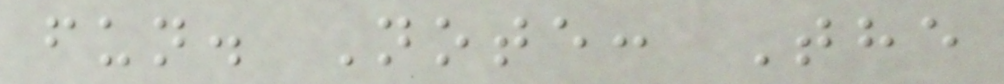fun. Note: The
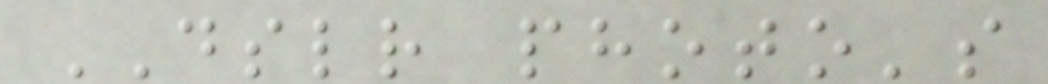DSLR photo's
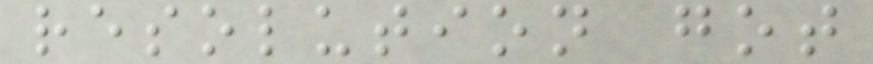resolution got
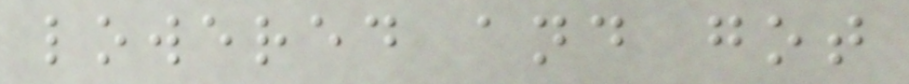lowered and got
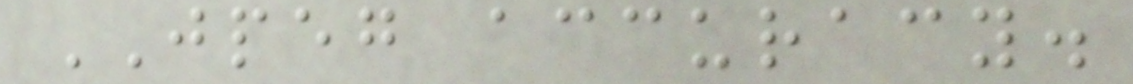JPEG accuracy.
